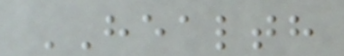HEALTH
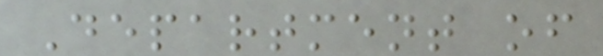Department of
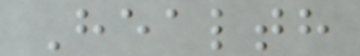Health
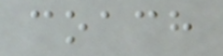coach
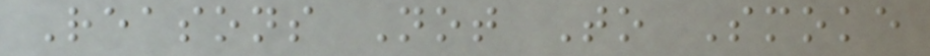Reasons Not To Smoke
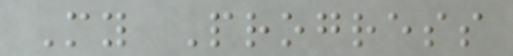My Progress
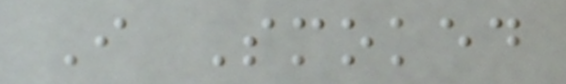I Smoked
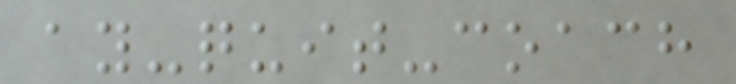ay-quit-coach
